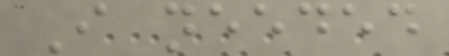I needed
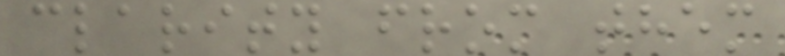clarity from them
